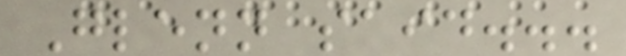Glenn said...
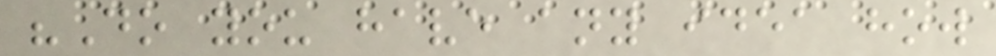"Do you have any idea how
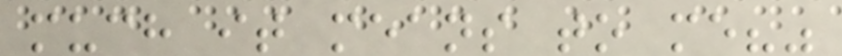much it means to me?"
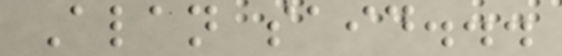Alan said...
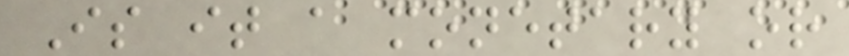Is it a monetary or
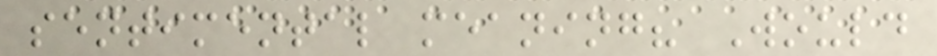sentimental meaning? Would
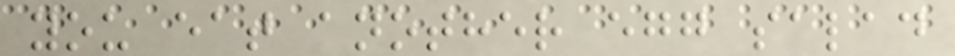you eat another egg salad
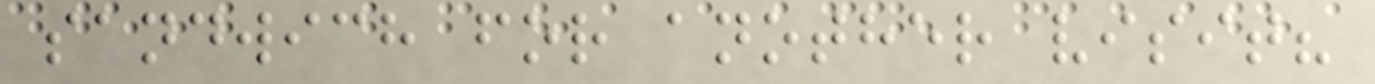sandwich for another visit?
